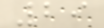29
